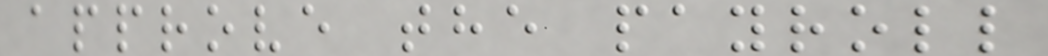approve the payroll
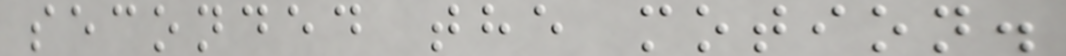seconded the motion.
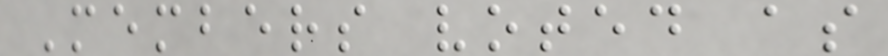Members voted as
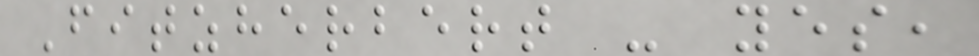Fitzherbert - yes,
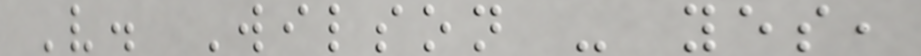V. Wilson - yes,
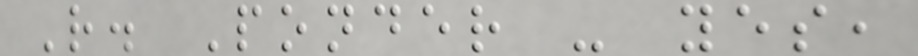R. Ponder - yes,
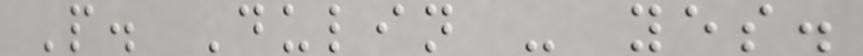P. Dulin - yes.
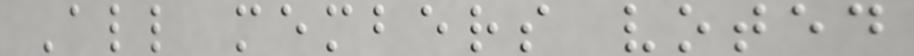All members voted
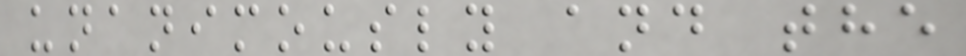unanimously and the
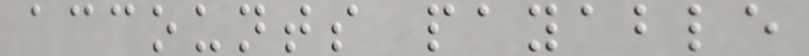accounts payable
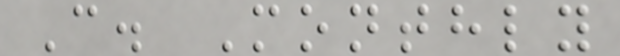C. Monthly
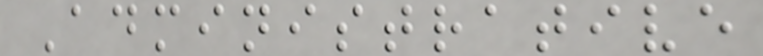Administrative
